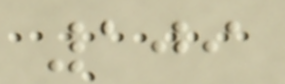109
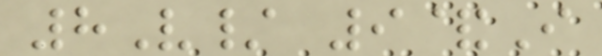8V/ 9&I
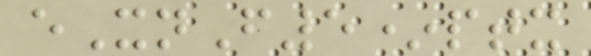eXnF5*ptx
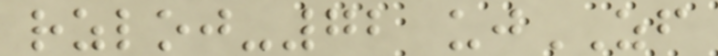rzloj-72 ujZF
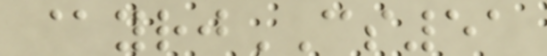@yrjCS51
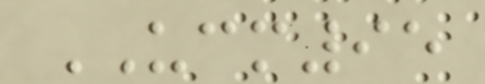UCM95
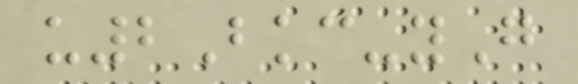u2Bkc-yG
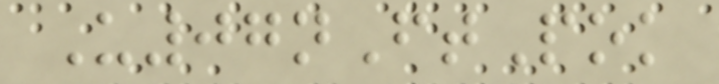U07nFtPok
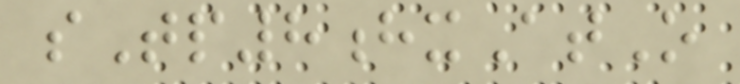sTp8hxAtO
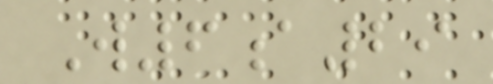W6a29
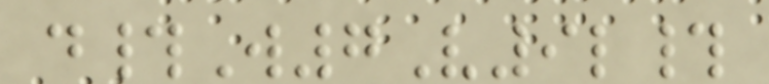d#W7V9l#
